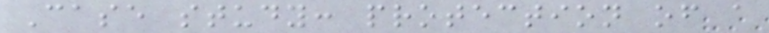Case study: protection of a
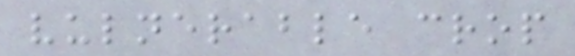vulnerable crop
